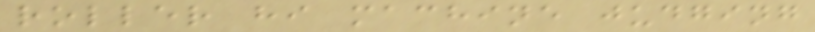roller hi machine judging
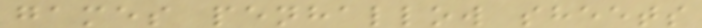games penhallow sheets
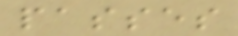passes
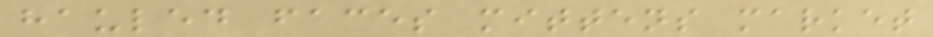hauled faces mittens market
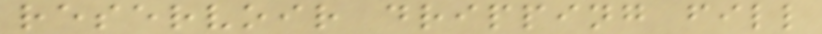reservoir dripping fill
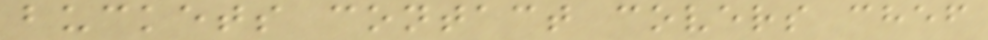buckets contact covers chef
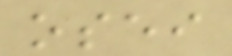osei
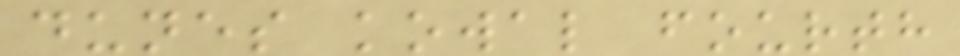dunes kowal fourth
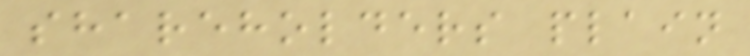shareholders plain
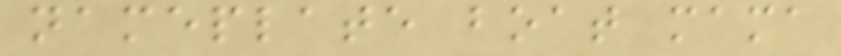nameplate boat mama
